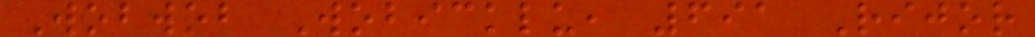Wobwob Wobicklu, 691 Rijor
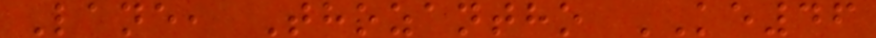Lane, Thozantho KE46
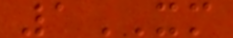1XM
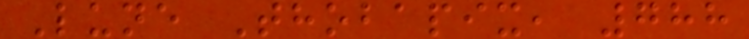Lune Thobapix, 788
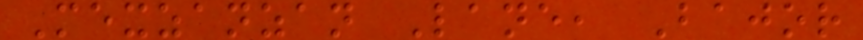Mexzanzan Lane, Bajor
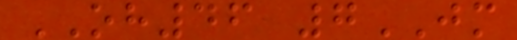OH46 7JM
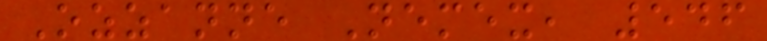Ozzanne Nemex, 546
